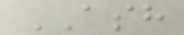ASH
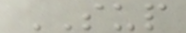SUP
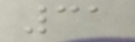31
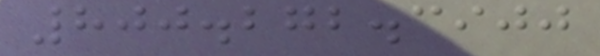800.272.3900
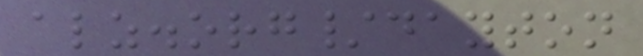alz.org/dayton
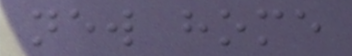new home
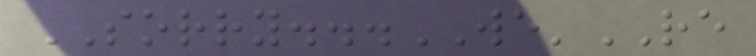SORRY...WE'RE
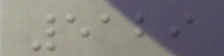5129
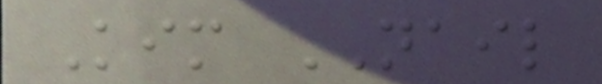Kim NAIL
